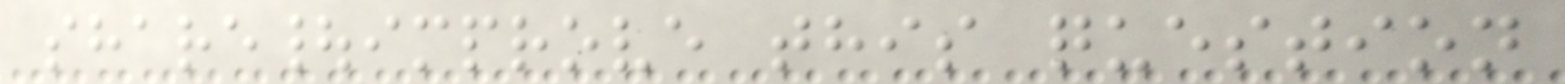share|improve this question
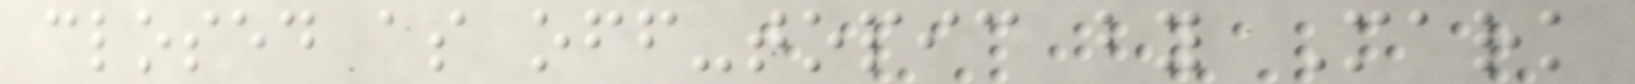closed as off-topic by Mark
